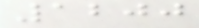1200
